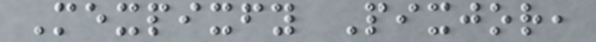Mexpixfy Pixjor,
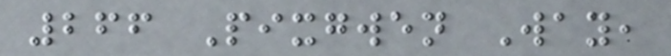266 Pixgwen Way,
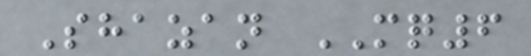Shazan MQ6
